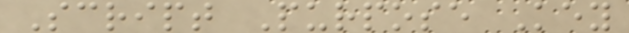Script Purpose Key
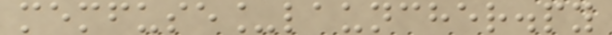memfuse_launcher.py
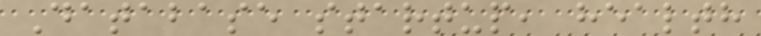Database startup, health
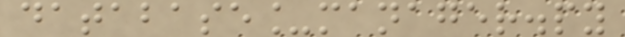database_manager.py
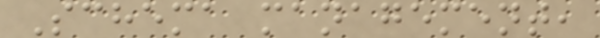Schema management,
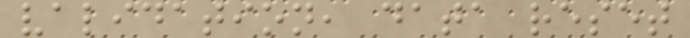validation, data reset
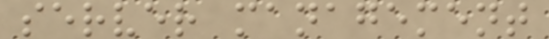server management
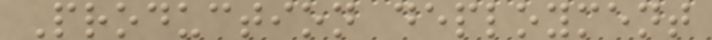Production deployment
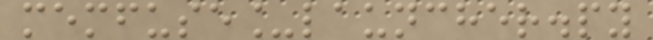memfuse_launcher.py
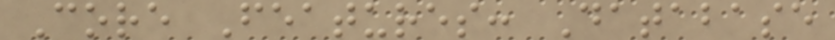Core Features: Database
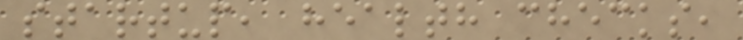startup, health checks,
